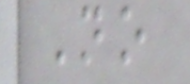No
